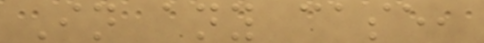In any case,
